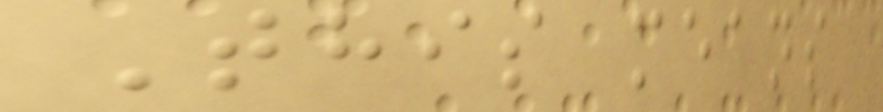This means
